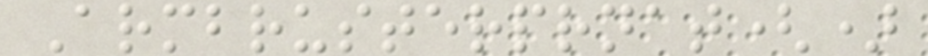Armbrusterprnat()
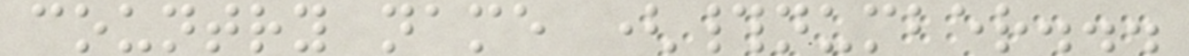country name (#number...
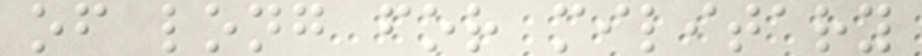of long for military
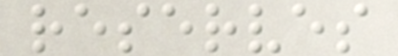reserves
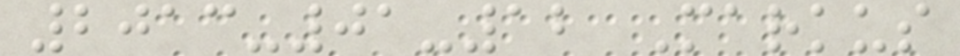2013-01-12 Markus
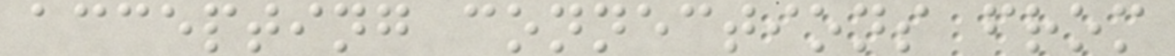accepting connections from
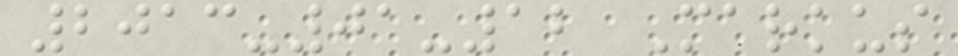2013-01-12 Markus
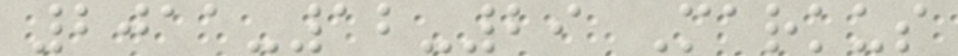2011-12-29 Markus
